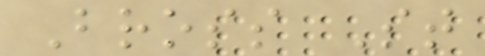Bross St
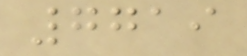7719
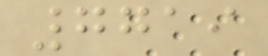7719
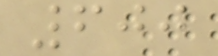600
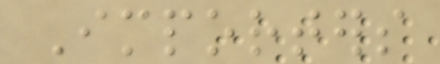Importers
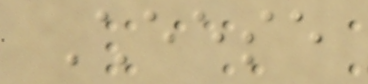Cheese
